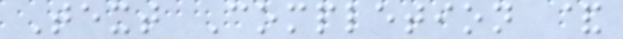Text Completion &
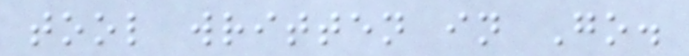tool written in Go.
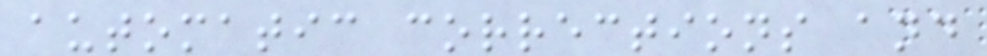automatic corrections and
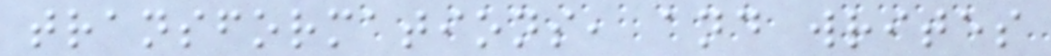transformations, and writes
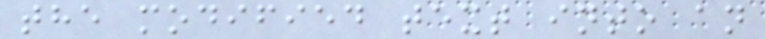the modified text into an
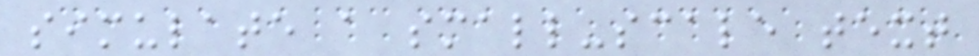simulate a small-scale text
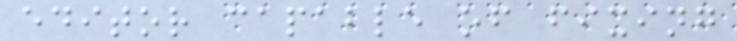editor capable of fixing
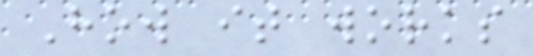How it works
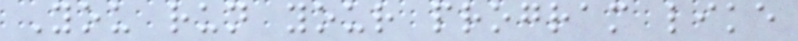You run your program like
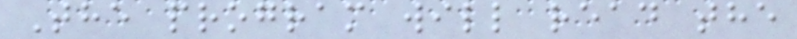The program will read the
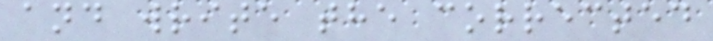and write the corrected
